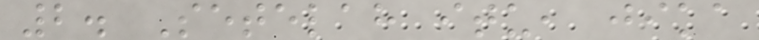2. Setelah itu, jika
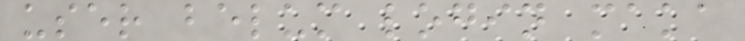user belum login maka
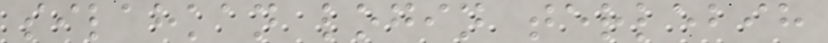silahkan login terlebih
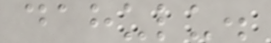dahulu.
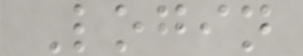Login
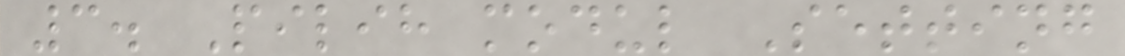3. Pilih modul Setting
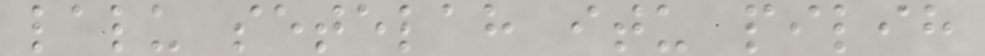lalu setelah itu pilih
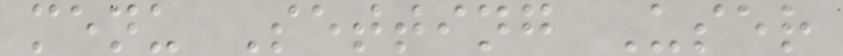menu Setting User
